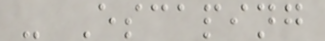- Escaping
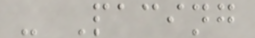- Pacing
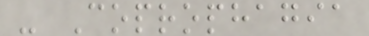- Coprophagia
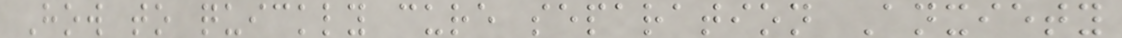How to quickly cure separation Anxiety
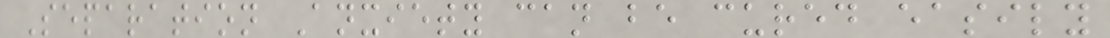Separation Anxiety can be cured easily
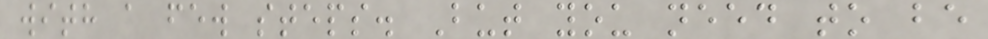with a few steps. But you need to be
